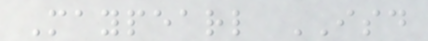Maypearl ISD
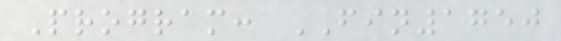Program: FIN1750
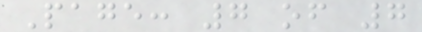Page: 7 of 7
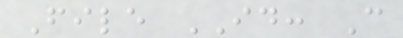File ID: C
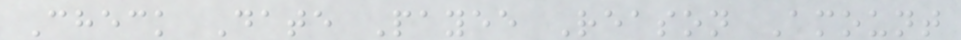Check Date Payee Reason Amount
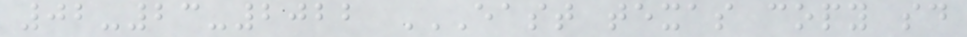02-23-2022 EAST TEXAS COPY SD
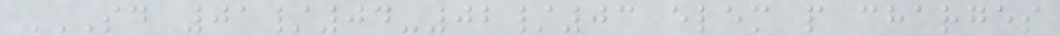SD 01/04-02/03 ELEM P CHARGES
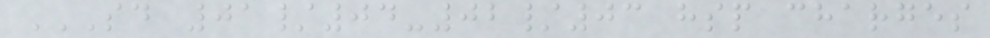SD 01/04-02/03 HSP CHARGES
